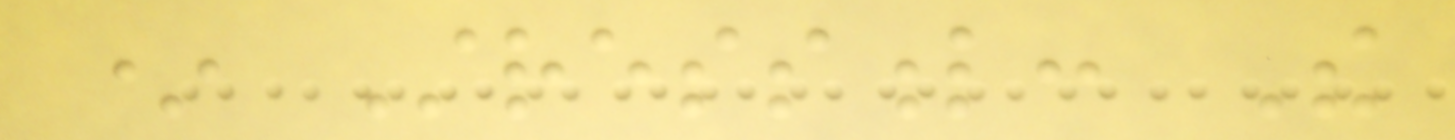* Stressful: The
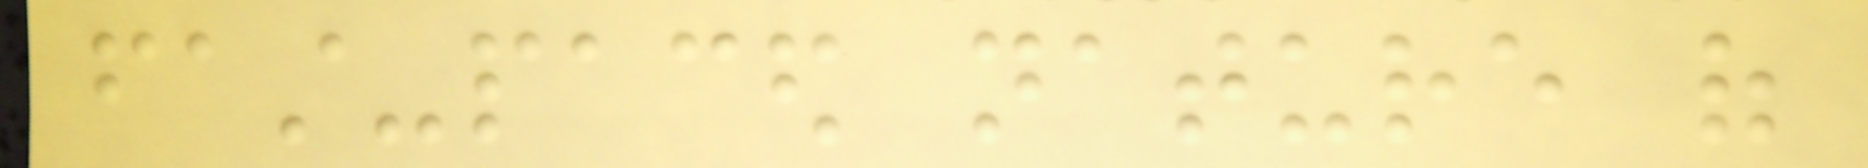fast-paced nature of
